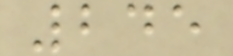245
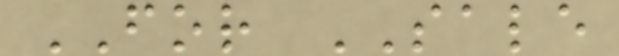FOR SALE
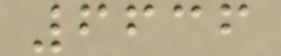6636
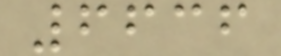6636
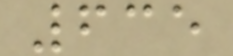635
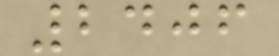2406
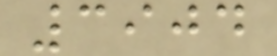3904
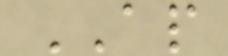AP
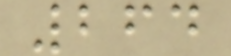264
